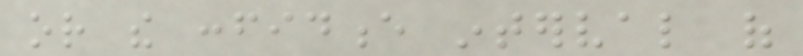or the confidence interval of
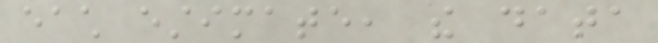each estimate, the data
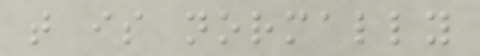that is normally
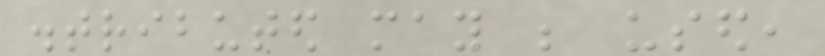distributed may be used,
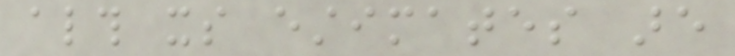although its estimates are
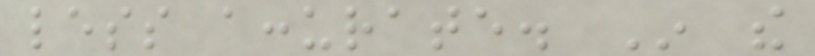less accurate. In the
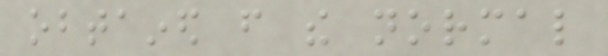obtained from the normal
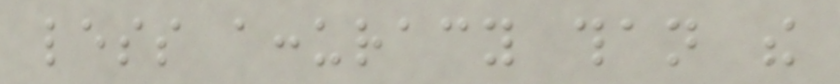less accuracy than the
